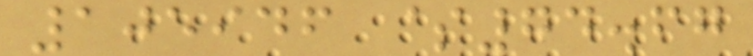105946 $74.67
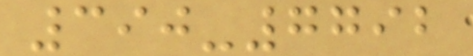390-7792
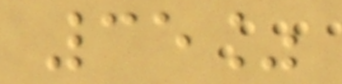35%
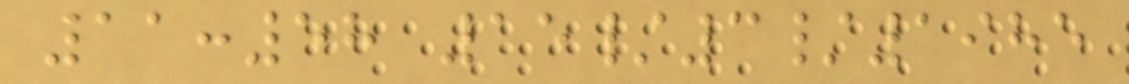11:58 15/3/1985
